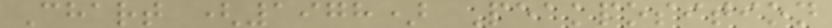Chart (1978) Peakposition
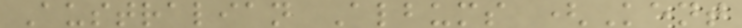Australian Albums (Kent
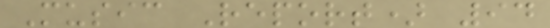Music Report) 94
